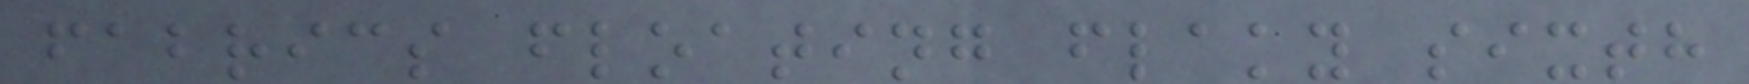fabrics floating flaky sixth
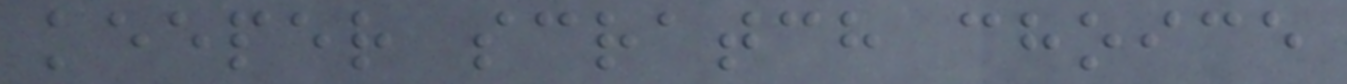keeper scratch choice
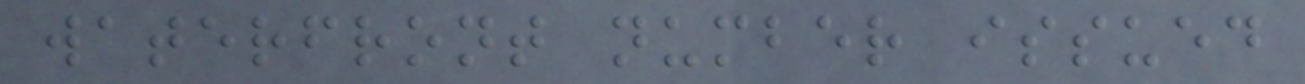waterfront number issued
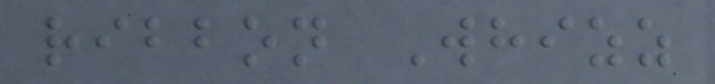ribbon Whizz
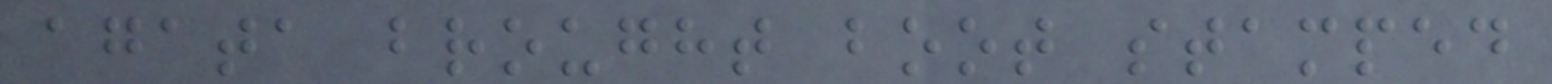agata brought boot stamped
